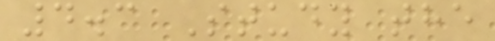4.3 Study the
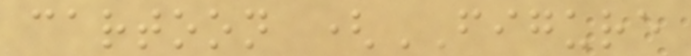cartoon (FIGURE
